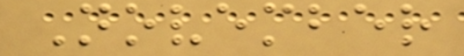November
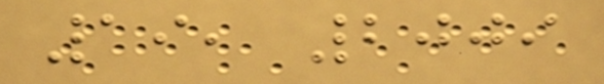19, 2009
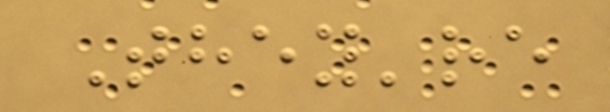They're
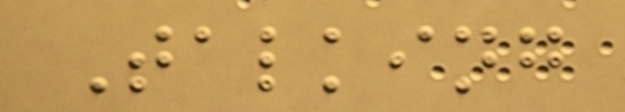Talking
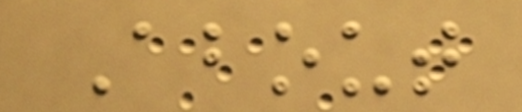About
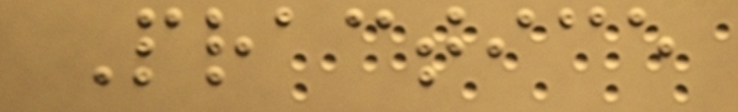Practice
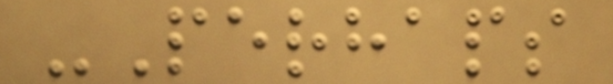-Perhaps
